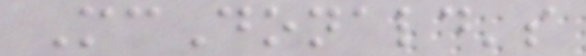McDonald's
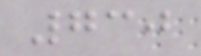730
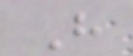H
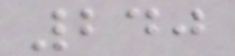240
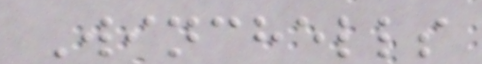Winchells
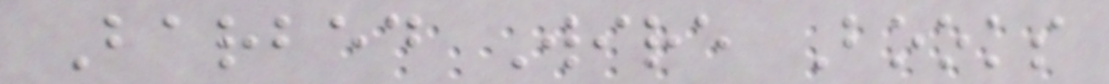Barbed Wire Books
